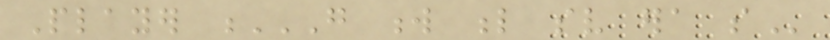Player G W L SV ERA SO
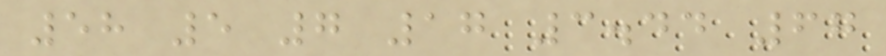58 5 7 17 3.44 67
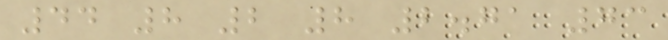44 8 2 8 2.71 73
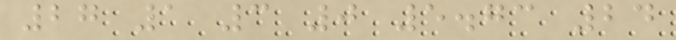27 1 3 0 5.73 24
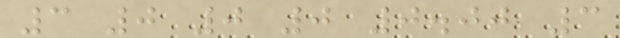3 0 0 0 0.00 3
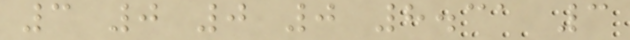3 0 0 0 8.31 3
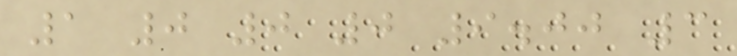1 0 0 0 9.00 3
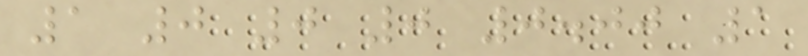1 0 0 0 0.00 1
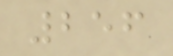256
